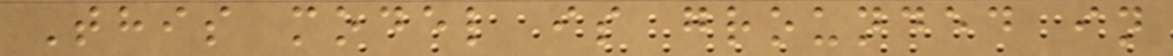This model is grounded in
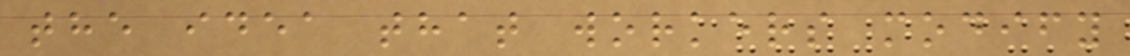the idea that workers modify
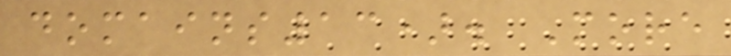domains13). More
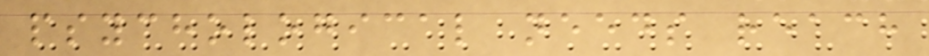psychological needs reach
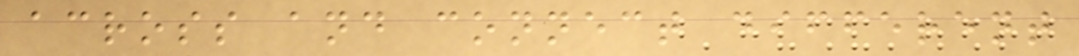across and connect different
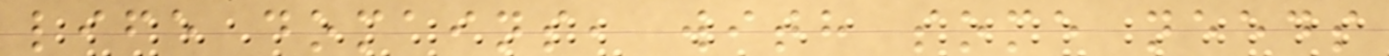life domains, with some needs
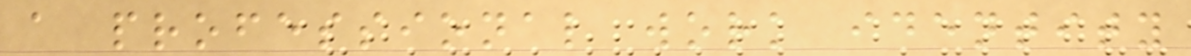a professional work identity
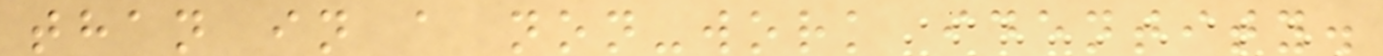than in a non-work identity.
